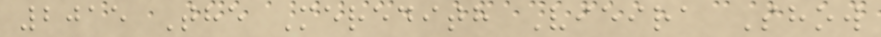2015 The Meredith Vieira Show
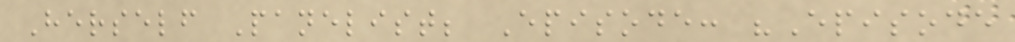Herself Panelist; Episode: "Episode
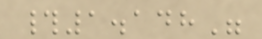#1.148"
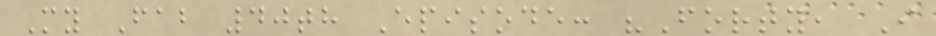My Fab 40th Episode: "Forty, I
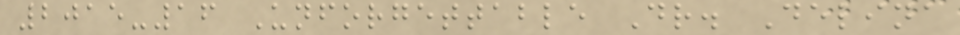2015-16 Unforgettable Dr. Delina
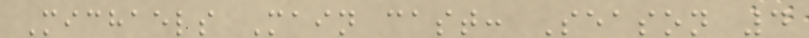Michaels Main cast: Season 4
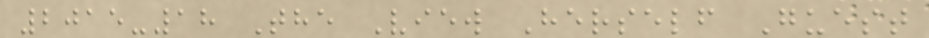2015-18 The View Herself Guest
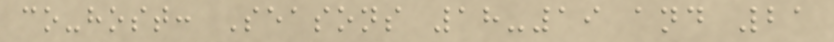co-host: Seasons 18-19 and 21
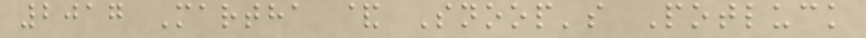2017 Martha & Snoop's Potluck
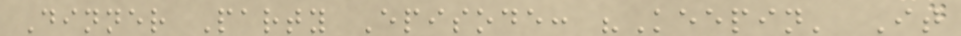Dinner Party Episode: "Keepin' It
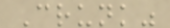Crunk"
